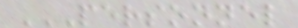PERSONNEL
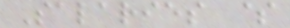Salaries $
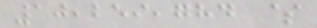10,259,784 $
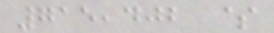715,402 $
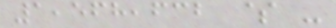1,568,632 $ -
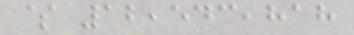$ 12,543,818
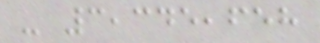- 3,345,658
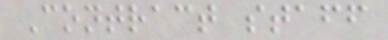Contract staff
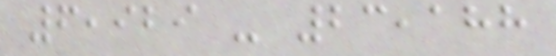6,929 - 23,188
